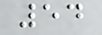54
